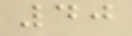40
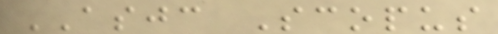ASJC Scopus
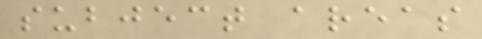subject areas
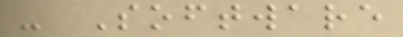- Software
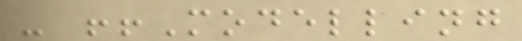- !!Modelling
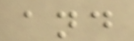and
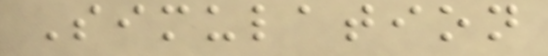Simulation
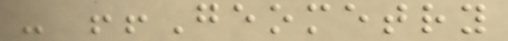- !!Geometry
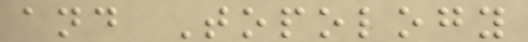and Topology
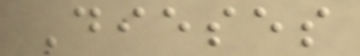Dieses
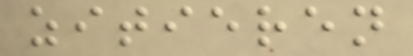zitieren
